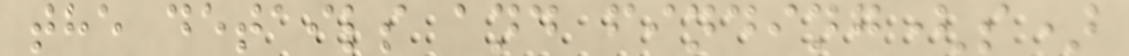the details and finding(s)
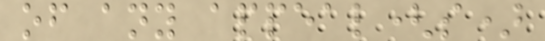of any appeal(s)
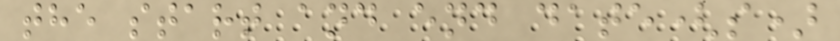the start and end date(s)
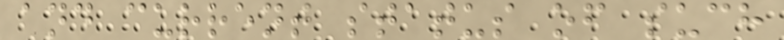and current status of such
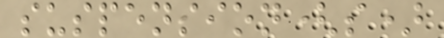suspension(s)
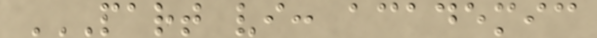PART VI: ACADEMIC
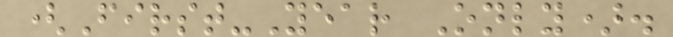(First-Year Only).
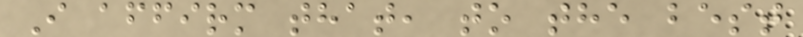I affirm that, to the best
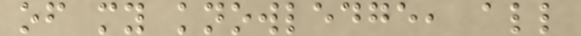of my knowledge, all
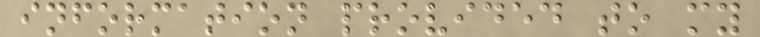information provided to my
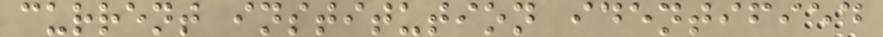current institution identified
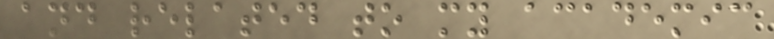and related to my academic
